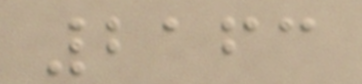2163
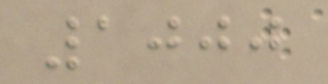1000
